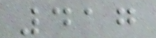417
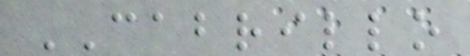CABRILLO
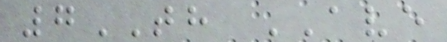7TH AVE
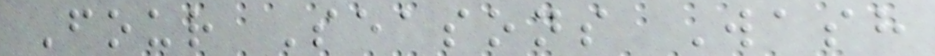Four Seasons Wash
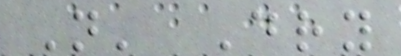N' Dry
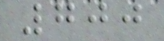700
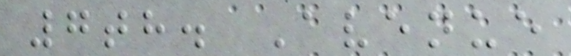7th. Avenue
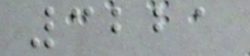3221
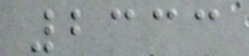2333
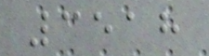3518
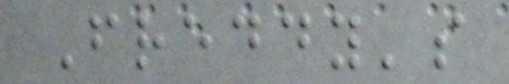Freddy's
